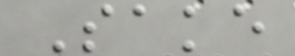Sake
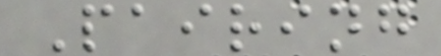Pairing
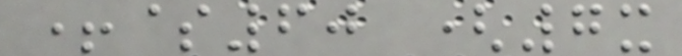+$60 (7x
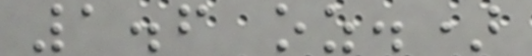1.6 oz.)
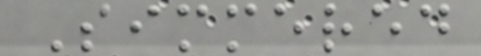Simmered
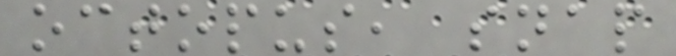octopus, snap
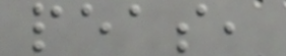peas,
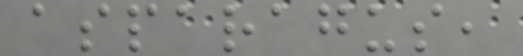asparagus,
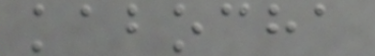kabocha
